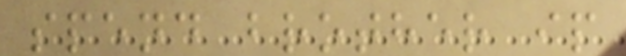spend brother ip
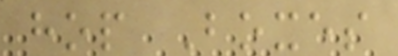hop Boxes
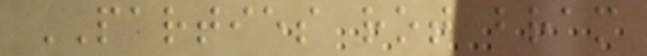PARTIES rot bram
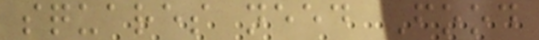squares need Food
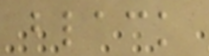black
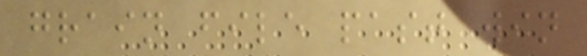grain file past win
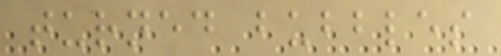turned bubbles
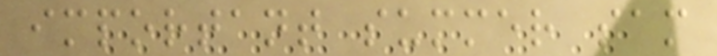important summer sam
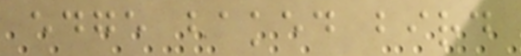edge baked bird
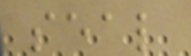seal
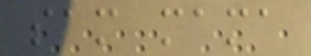sam mama
